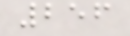256
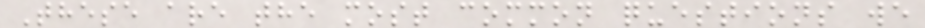These are the most common questions we
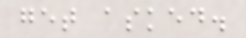get asked.
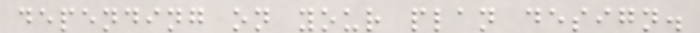depending on your plan design.
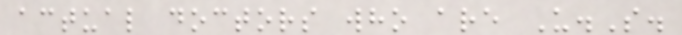actual doctors who are U.S.
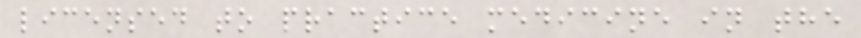licensed to practice medicine in the
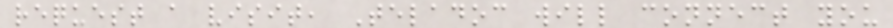request a visit, Teladoc will connect you
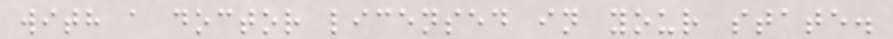with a doctor licensed in your state.
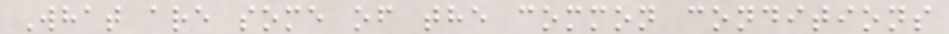What are some of the common conditions
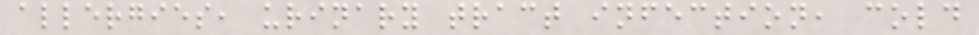allergies, urinary tract infection, cold
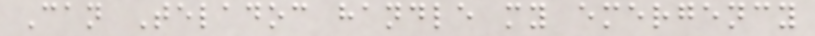Can Teladoc handle my emergency
